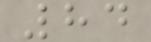84
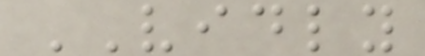VIDLY
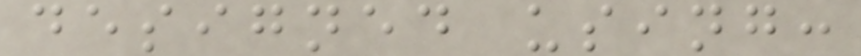designed using:
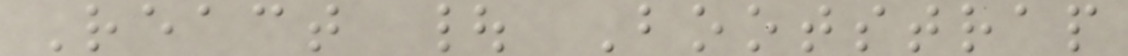React | Bootstrap
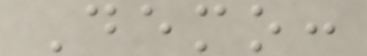Demo:
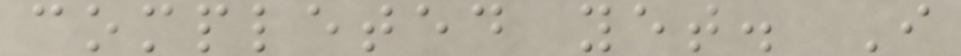completed yet. I
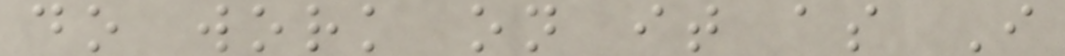do work on it as I
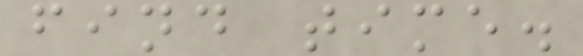find time.
